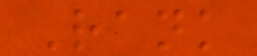Rank
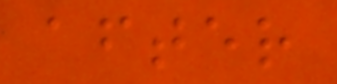after
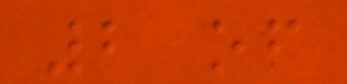2 of
